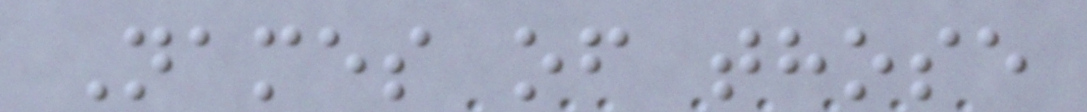Names of those
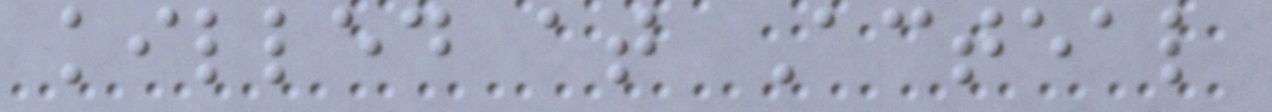killed at Acteal
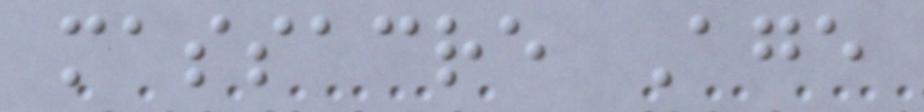massacre Age
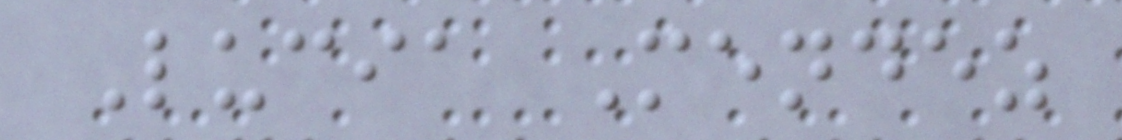Lucia Mendez
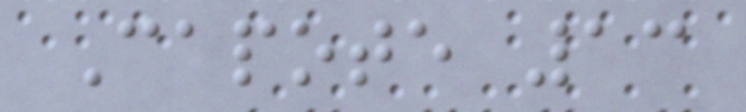Capote 13
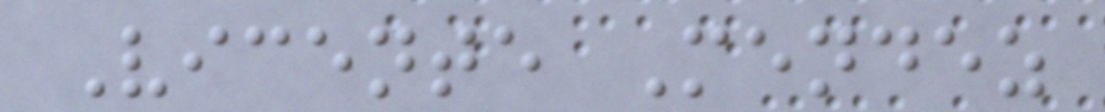Vicente Mendez
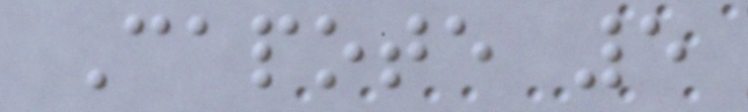Capote 5
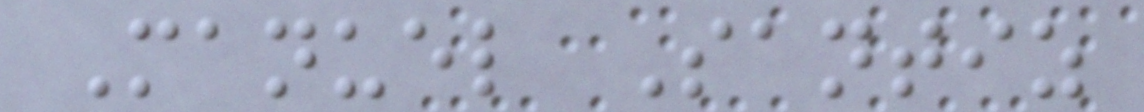Manuel Santiz
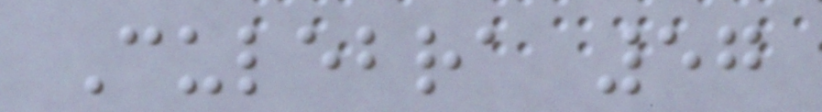Culebra 57
